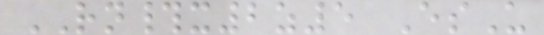RN#x2z5 EsU
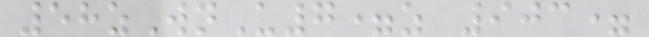58zWnU7=z 903=
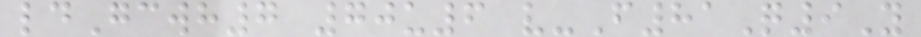ldGcwh7 70u6 v-F81Q9Y
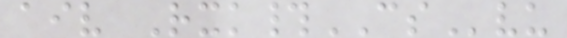aiv Rxk#CSvu
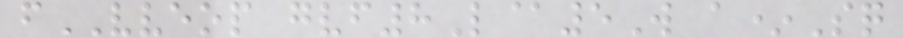fVVEOP gvf8L@5W a*Sq
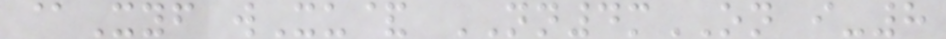@Xyf wXu& NN4mON i-8
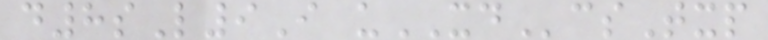d8sL9I uXDcsTxp
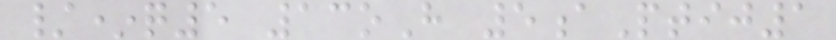/*q5 13oH 5aPtij1
